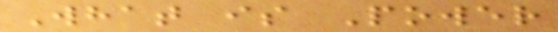What is Power
